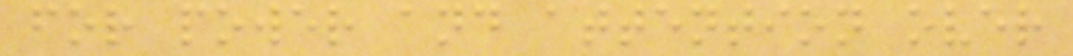for power and attention over
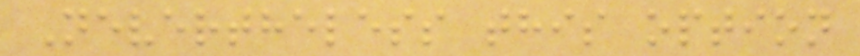Nevertheless this option
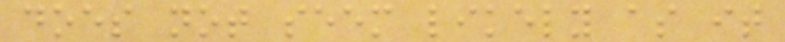does not seem likely as it
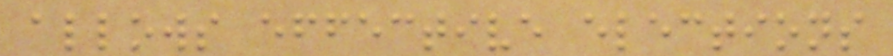allows effective elections
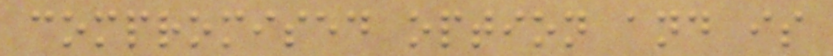compromised option and is
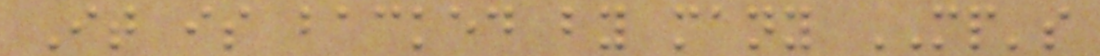It is backed by many MP's
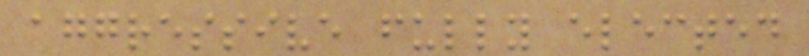aggressive fully elected
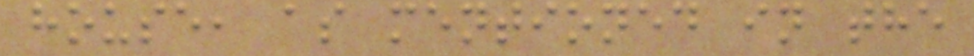house, as mentioned in the
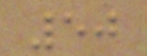50
